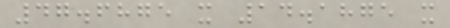47.6875 x 14.1875 x
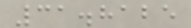31.8125
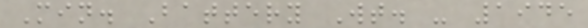Min. Battery Wt. - 1945
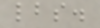lbs.
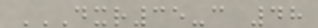DXR35-C 48
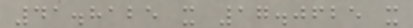41.8125 x 17.0625 x
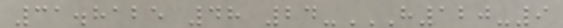31.8125 48 24-H120-9
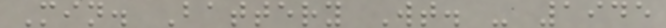Min. Battery Wt. - 1945
